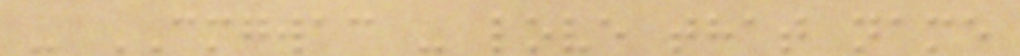- CMGWAC - love that name
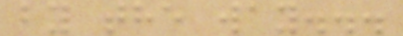by the way...
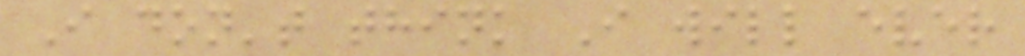I don't think I will ever
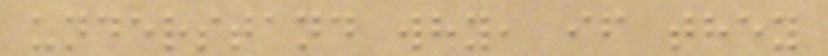understand why, if they
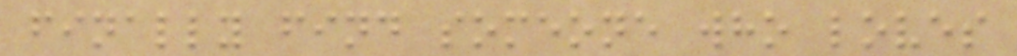finally find someone who loves
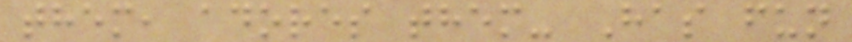them, adores them- Has fun
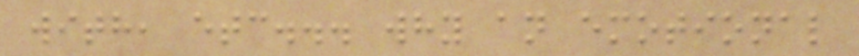with, etc... why an emotional
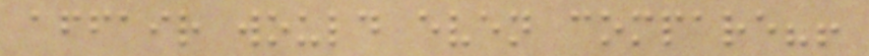affair would even compare?!
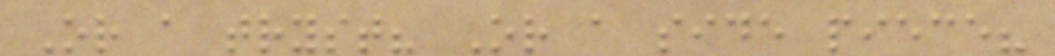Or a tryst? Or a side piece?
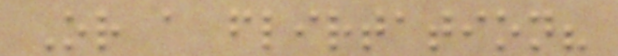Or a flirtation?
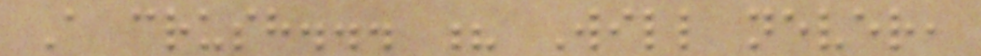A crush... ? Will never,
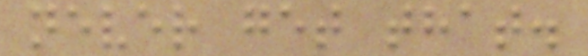never get that.
